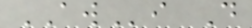AWi D
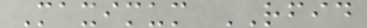Maximum RFID
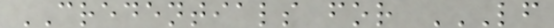CREDENTIALS for LF
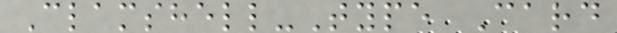Clamshell-Type Card
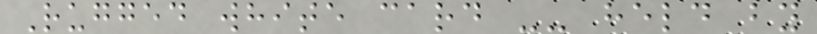Rugged white card -- held by
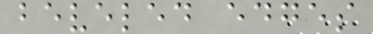beveled edges
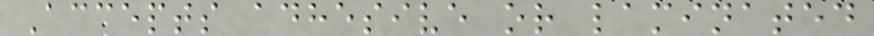Accepts adhesive or laminated
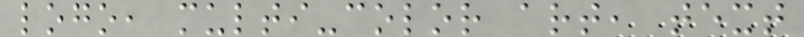logo, multi-color art, text
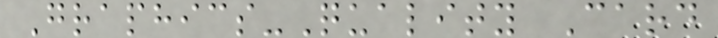Graphics-Quality Card
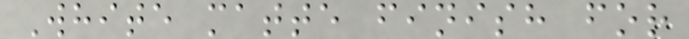White matte finish for
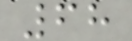68
